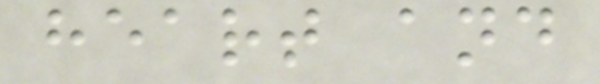heart and
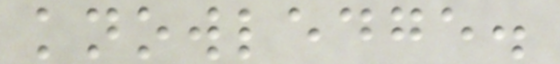knowledge.
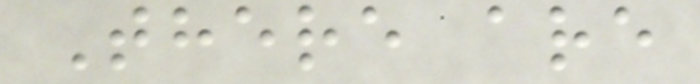There are
